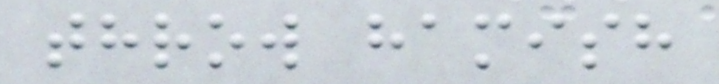throw hamish
